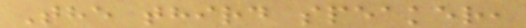The third speaker,
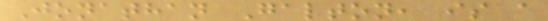Jonathan Galton, is a
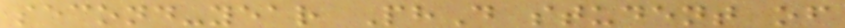second-year PhD student of
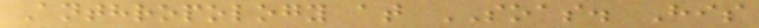Anthropology at SOAS. His
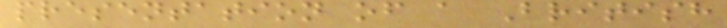presentation of a British
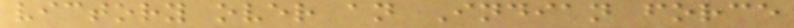victory over an Indian force
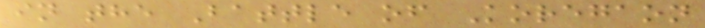in the Battle of Koregaon
